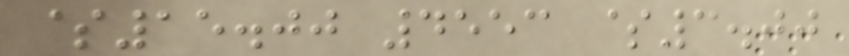$15.00 4553 $3.00
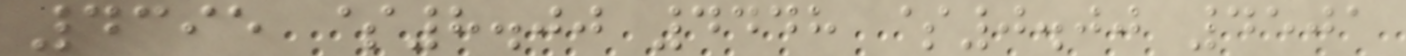4395 $8.00 4448 $0.00 4501
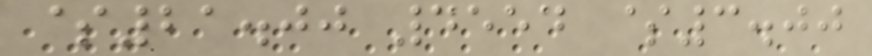$21.00 4554 $3.00
